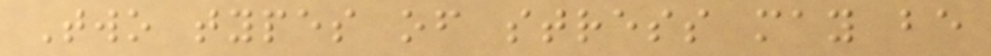Two types of stress may be
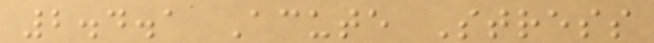2.4.1 Acute Stress
